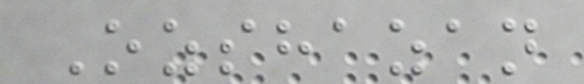Ozshazan
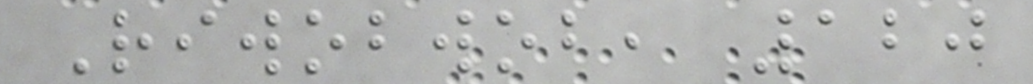Riwobwob, 120
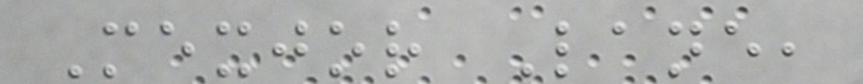Mexjor Lane,
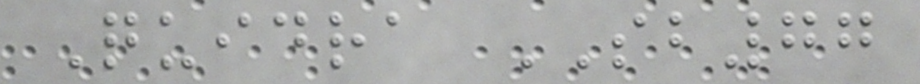Quidra SB77
